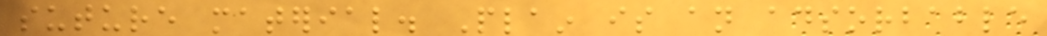suture material. Plain is an adsorbable
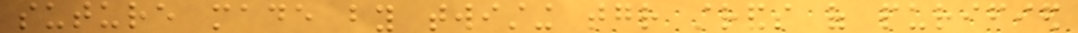suture made by twisting together strands of purified
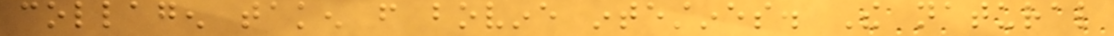collagen taken from bovine intestines. The natural
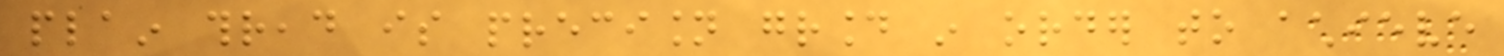plain thread is precision ground in order to achieve
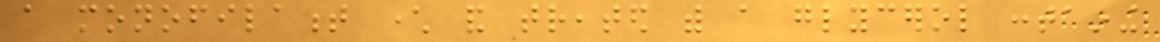a monofilament character and treated with a glycerol containing
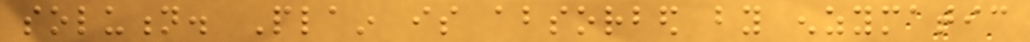solution. Plain is absorbed by enzymatic
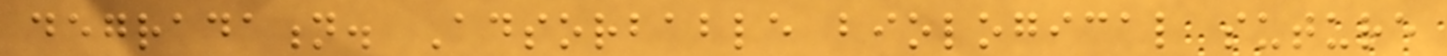degradation. Adsorbable biological suture
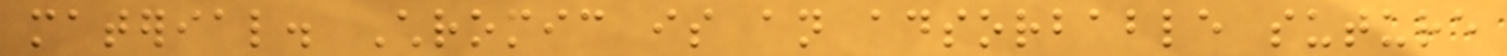material. Chromic is an adsorbable suture
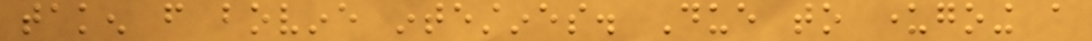taken from bovine intestines. Due to undergoing a
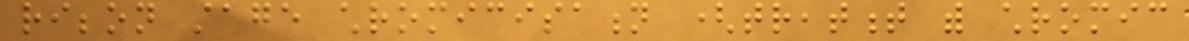ribbon stage chromicisation (treatment with chromic
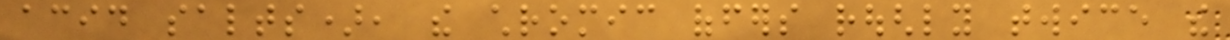acid salts), the chromic offers roughly twice the
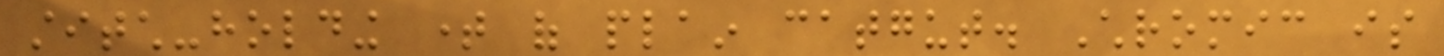stitch-holding time of plain catgut. Chromic is
